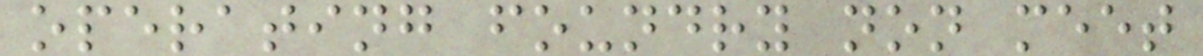operating foundry non meet
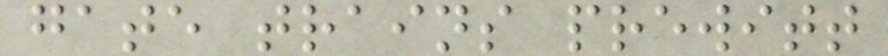gate trains prewitt
